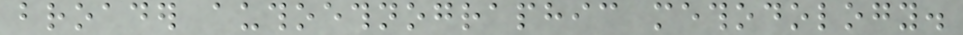broader authoethnographic methodology.
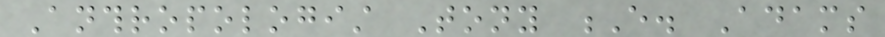Anthropologist Tony E. Adams
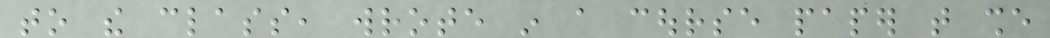to the class, wrote in a course paper that she
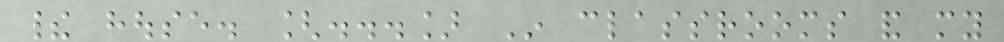their house. [...] In classrooms and my
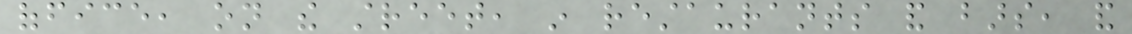office, on the street, in restaurants and bars, and
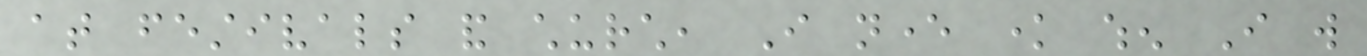at festivals and church, I never know when I will
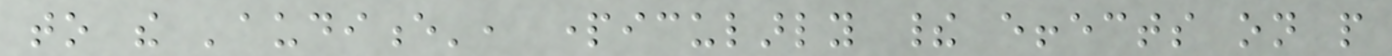to the 'audience', particularly their effects on people
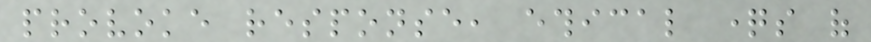provoke response, ethical questions of
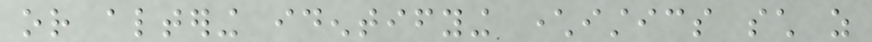or altering identifying characteristics such as
